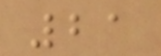21
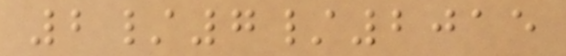2/7/2015
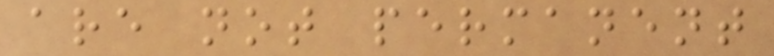are not permanent
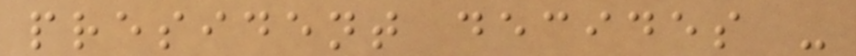president decides -
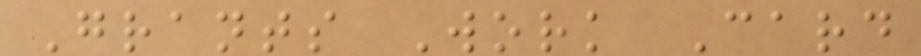Grants Work Card
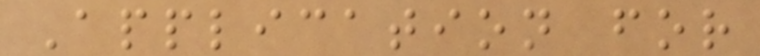Application for
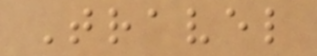Travel
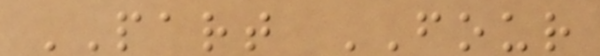PART FOUR
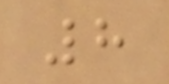8
